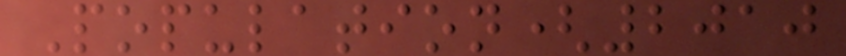Population(2010
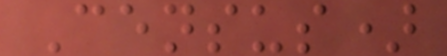Census)
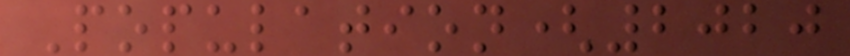Population(2020
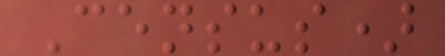Census)
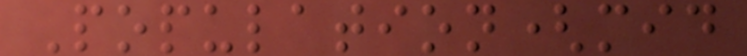Population(mid
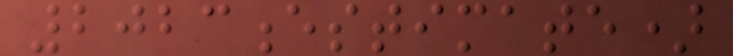2023estimate)
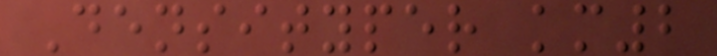Densityper km2
